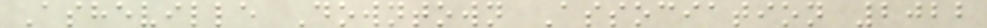Asheville Downtown Association 2022
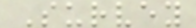Survey
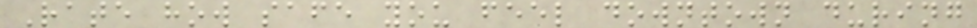Rate how safe you feel downtown during
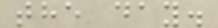the day.
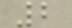2
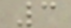3
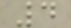4
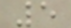5
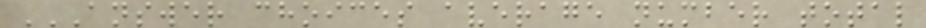ANSWER CHOICES AVERAGE NUMBER TOTAL
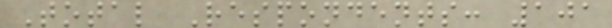Total Respondents: 101
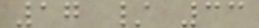17 / 33
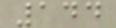144
